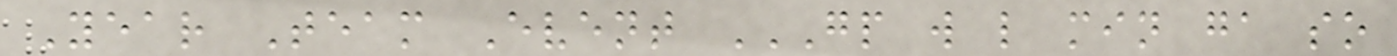Year Team Event GP W L MIN GA SO
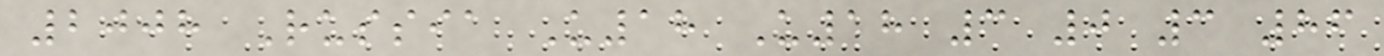2008 Russia U18 U18 3 0 3 86
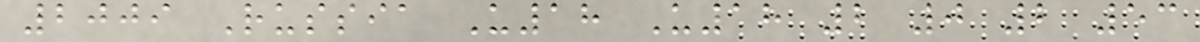2009 Russia U18 U18 2 0 2 53
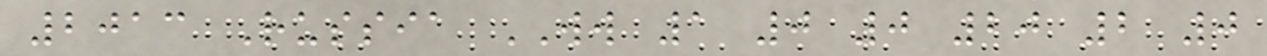2013 Russia WW 1 0 0 20 2 0
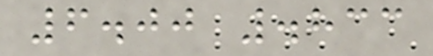6.00 .833
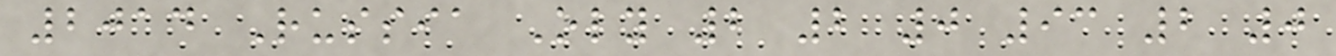2014 Russia Oly 2 2 0 93 2 0
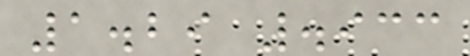1.29 .933
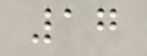17
